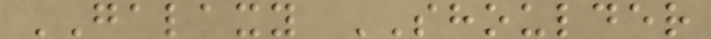GALAXY SHOULDER
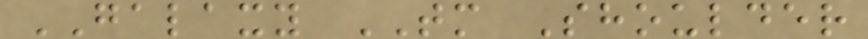GALAXY TM Shoulder
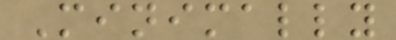Minimally
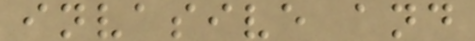invasive and
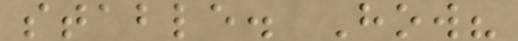stable. How?
